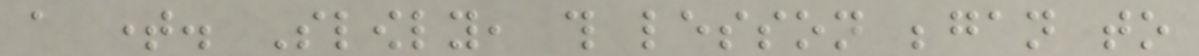a time. Slowly, this lesson began to
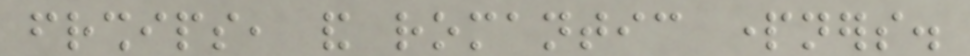friendships, and romantic partners.
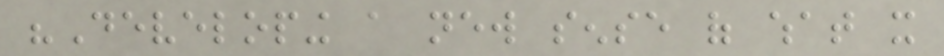"Developing a new sense of what it
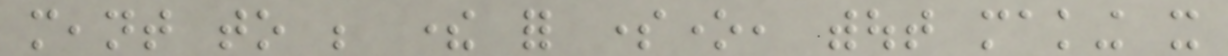meant to be there for someone, without making it
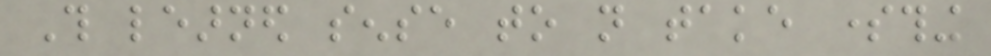This learned sense to not take something
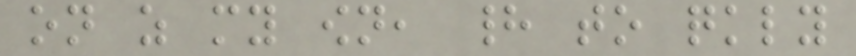on as my own, had to quickly
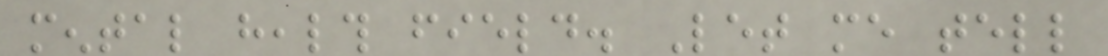mental health field. Let me tell
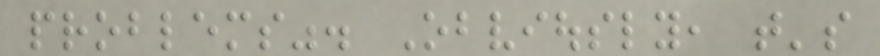problems". Obviously, that's
